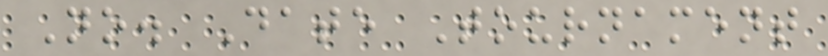No. Date Tournament
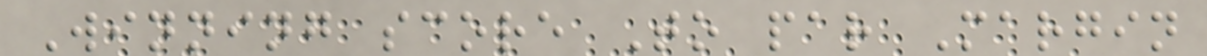Winning score To par Margin
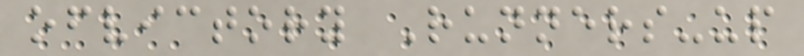ofvictory Runners-up
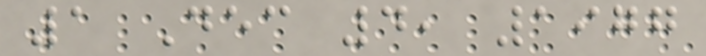1 Dec 4, 1977
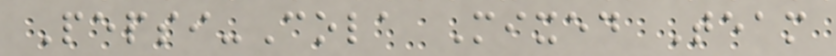Pepsi-Cola Mixed Team
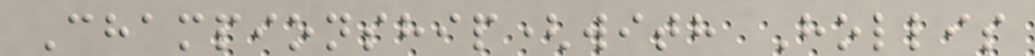Championship(with Hollis
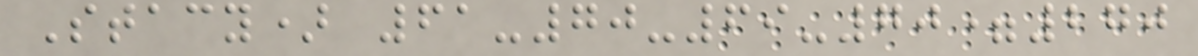Stacy) 61-70-69-70=270
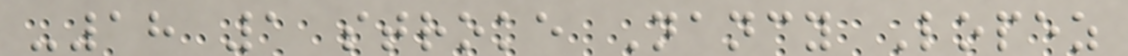-18 1 stroke Nancy Lopez
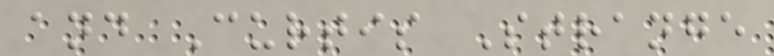and Curtis Strange
